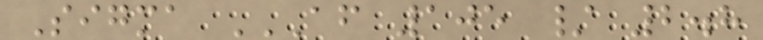Sigma AF 105 / 2.8
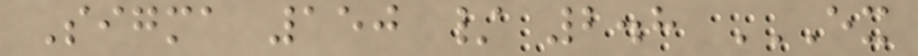Sigma 150 / 2.8 EX
